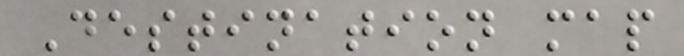Destination map
